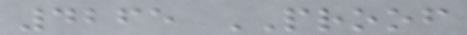4265 PROOF
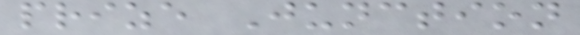prize Junction
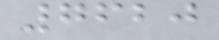7620
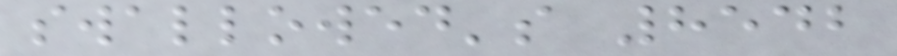swallowed's 8542
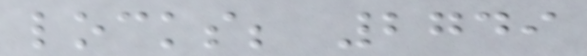locks; 2749
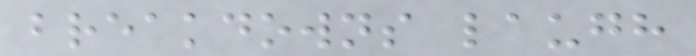breakdowns laugh
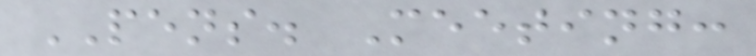PENS. Meeting:
